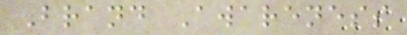Brand Awareness
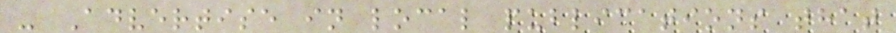- Advertise in local publications that
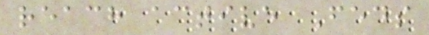reach active Feds
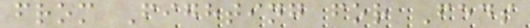from Fighting for Feds
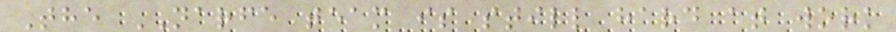The NARFE team is still hard at work
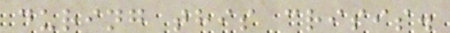during this crisis.
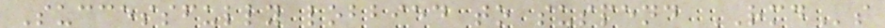Successfully lobbied to suspend RMDs
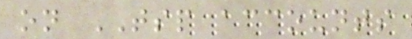on TSP accounts
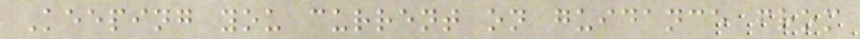Keeping you current on guidance from
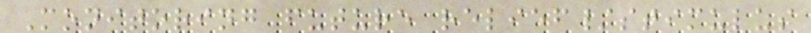Monitoring future relief/stimulus
